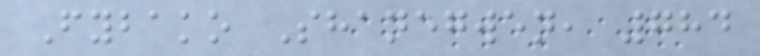Fybako Shanegwen, 784
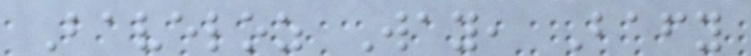Baveloz Way, Bafy
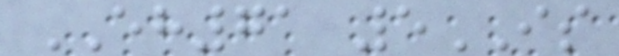EH71 5IS
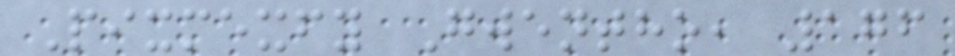Pixmexfy Gwentho, 176
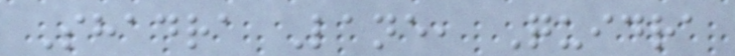Shadra Lane, Quidra
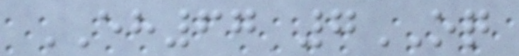EH67 7OQ
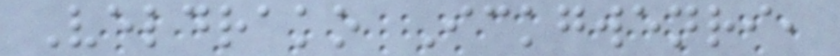Veldrako Ickgwenri,
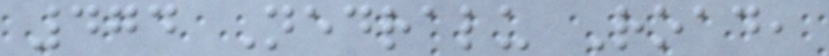474 Nedralu Road,
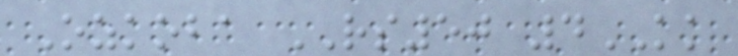Ozkoba RS50 4KK
